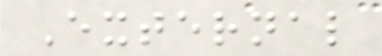External
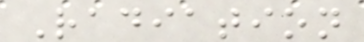Radiation
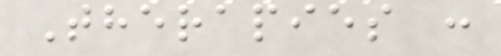Therapies :
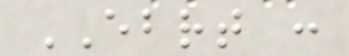EBRT :
